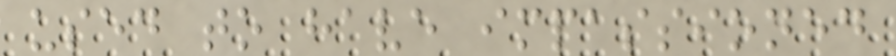used to have impassioned
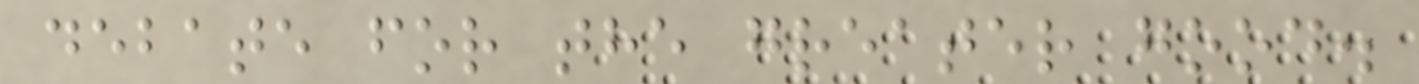debate for the greater good.
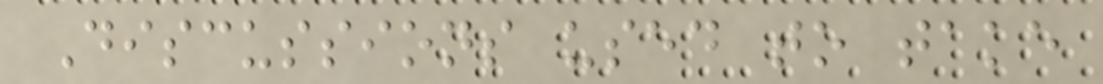Discussions used to take
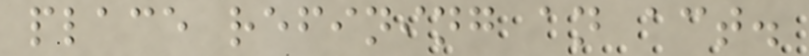place refining an act.
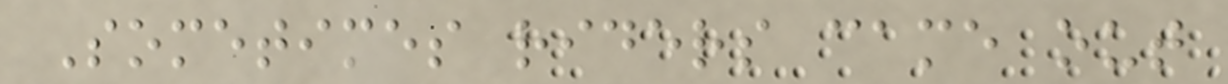Sometimes riders came out
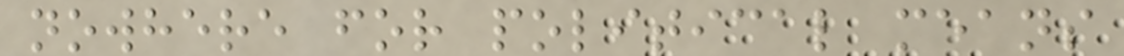nowhere for political means
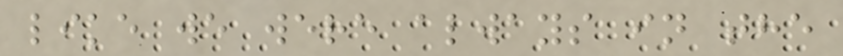like we were always in the
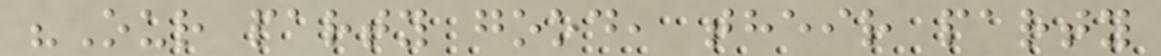"Our party good, their party
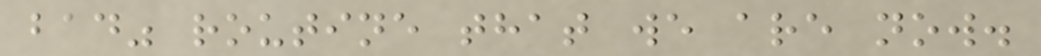bad" routine that we are now.
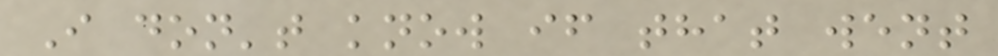I don't know if that went
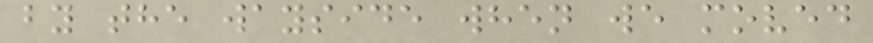by the wayside when we moved
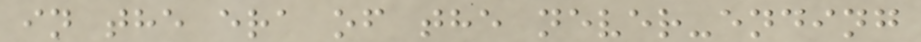in the era of the never-ending
